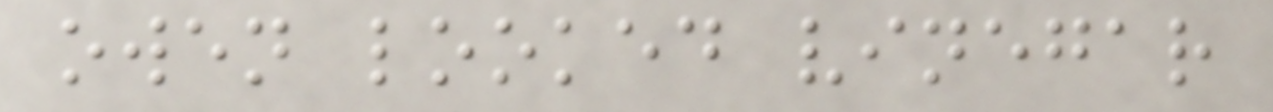owen looked vinegar
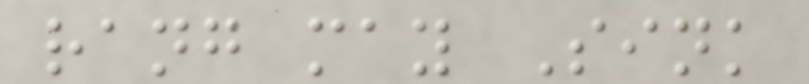rang may Sink
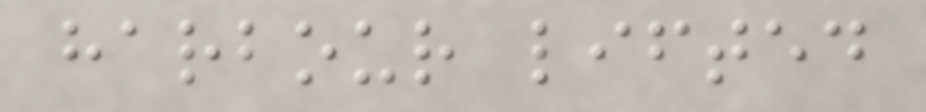harbour lifted
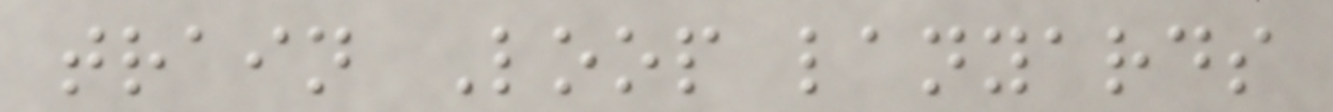train Loop lanyards
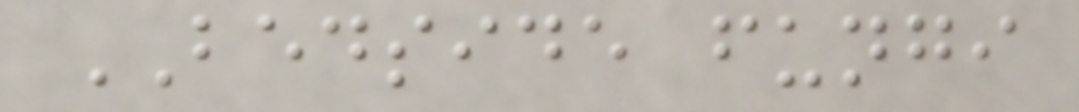BEDSIDE fungi
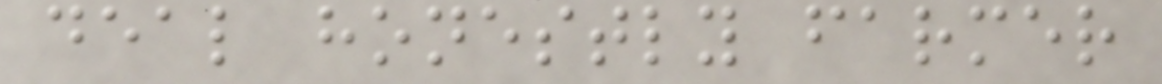deal honestly farmer
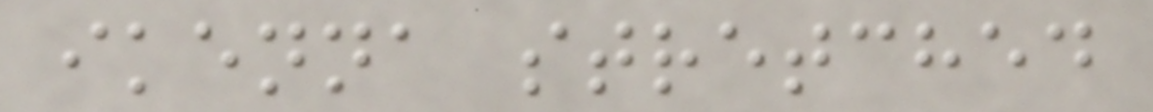ikenna stretched
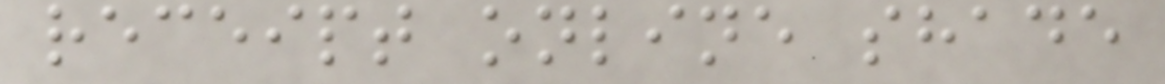receipt online shade
